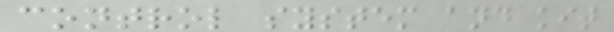control system and kit
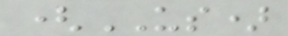(US)
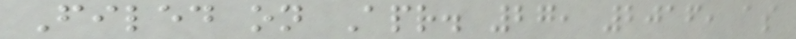Filed on Apr. 27, 2016, as
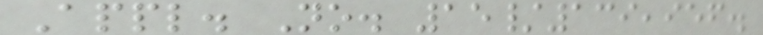Appl. No. 15/139,956.
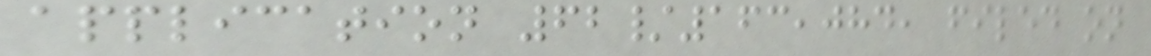application 62/163,084, filed on
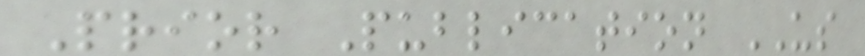Prior Publication US
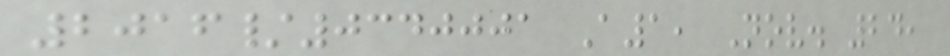2016/0340001 A1, Nov. 24,
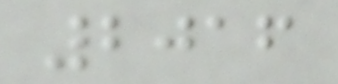2016
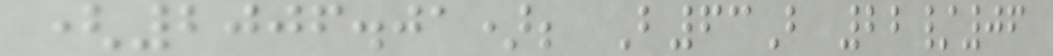(2006.01); B63B 22/06
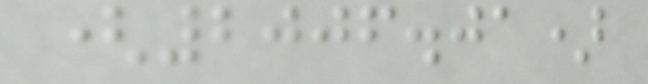(2006.01)
